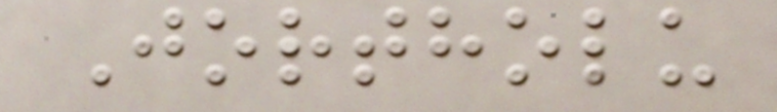Jortholu
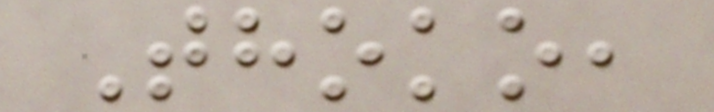Thoko,
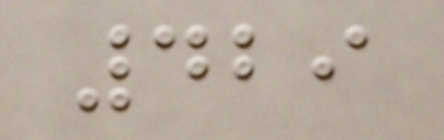429
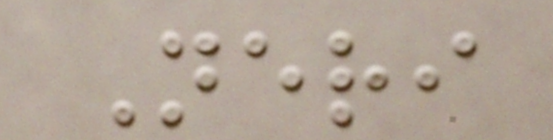Neri
